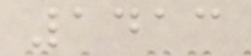1413
